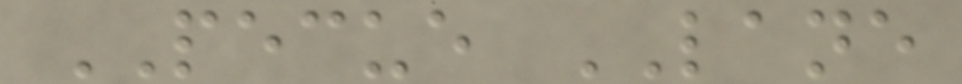PECUE LANE
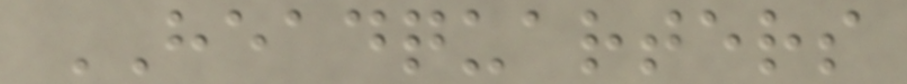HEADQUARTERS
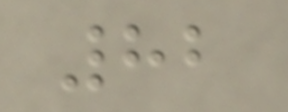82
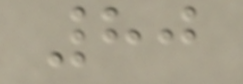80
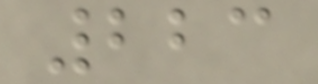223
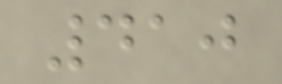410
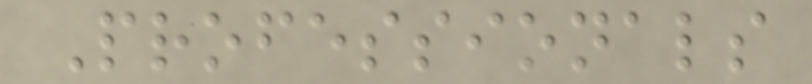Professionals
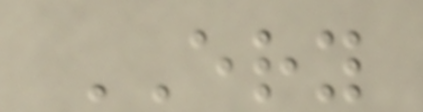ERY
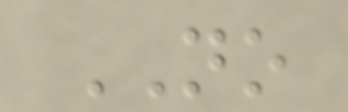NO
